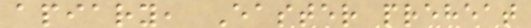apiary, Easter preheat
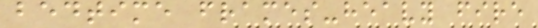bedtime frames-heavy fire
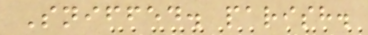Sniffed. parish.
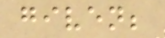given;
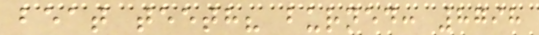beat teeth? burned: 8798
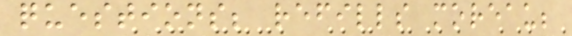questions; refills moreau;
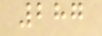287
